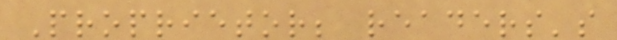Proprietor; readers's
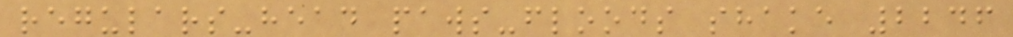regulars-head paws-floods shake 2246
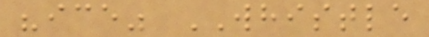"ice" WHISTLE
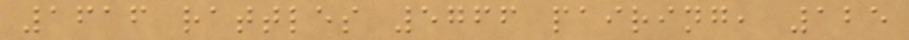1616 rattles 5766 pairing, 125
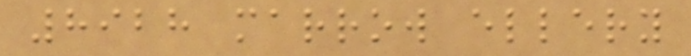8928 marrow ellery
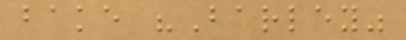bake "Barley"
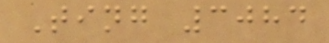Ting 3084
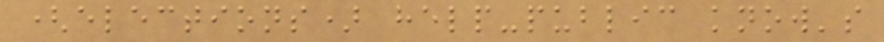(elections) help-public know's
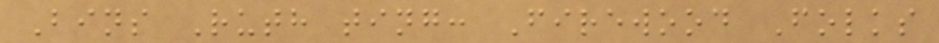Bins Ruth ting: Firewood Folks
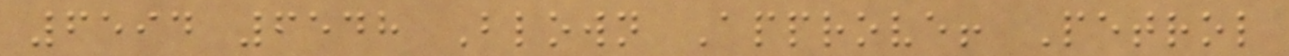6594 6548 Blown Approve! Petrol
